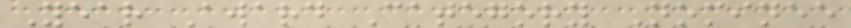Year Award Category Nominee
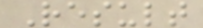Result
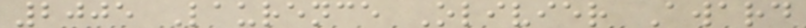2005 Laurence Olivier Award
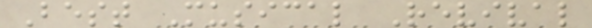Best Musical Revival
